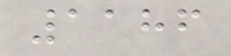1186
